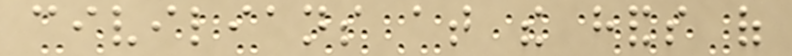civilians at the hands of
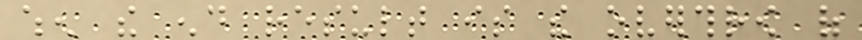when the end result is the overthrow of
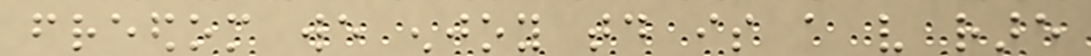freedom we enjoy today is a very rare
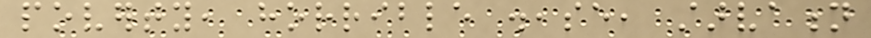poverty, horrible disease, starvation
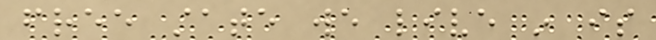free state we live in is
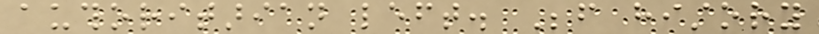authoritarian left. Before history
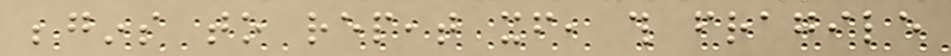begins to repeat itself, this fragile
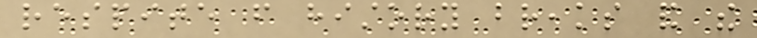respite from history breaks and the
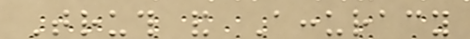Truth and Accuracy
